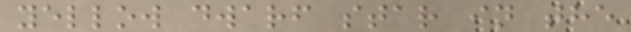yellow dwarf star in the
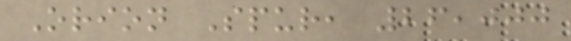Orion Spur, 26,000
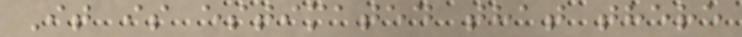It is estimated that there
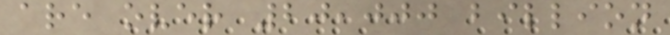are over 20,000 billion
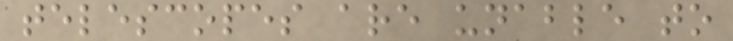telescopes are unable to
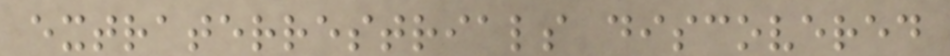extraterrestrials discovered
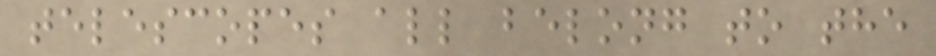telescopes all belong to the
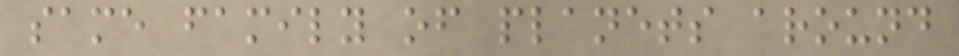same family of planets around
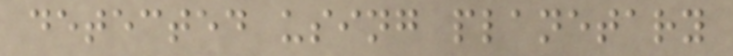detected using planetary
